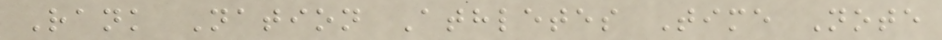Rank Nation Athletes Time Note
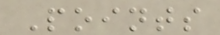Points
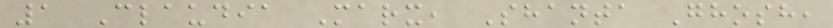1 Claudia Marx, Shanta Ghosh,
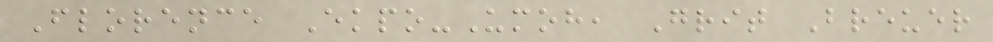Florence Ekpo-Umoh, Grit Breuer
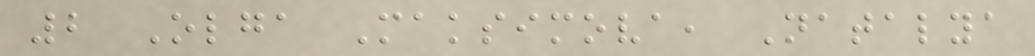2 Olga Maksimova, Natalya
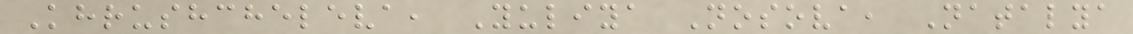Khrushcheleva, Yuliya Nosova, Natalya
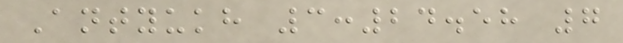Antyukh 3:24.58 7
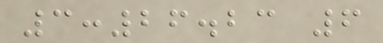3:26.23 6
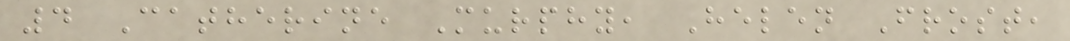4 Catherine Murphy, Helen Frost,
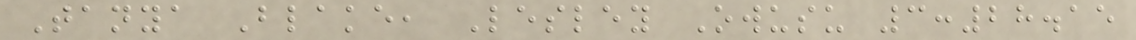Tanya Blake, Lesley Owusu 3:28.15
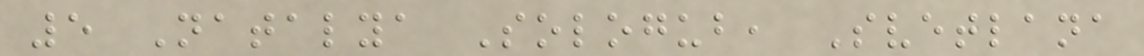5 Natalya Sologub, Svetlana
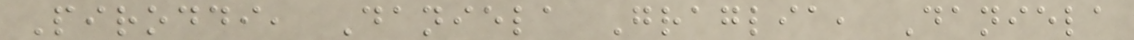Piroddi, Daniela Graglia, Daniela
